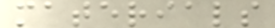materials
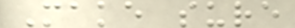Make sure
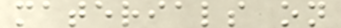materials on
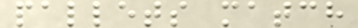pallets match
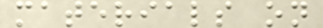materials on
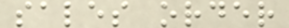sales order
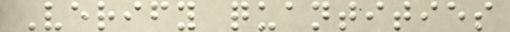Verify quantities
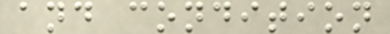and condition
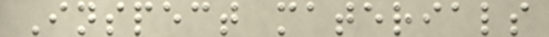Inspect materials
